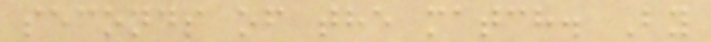seconds of the match. By
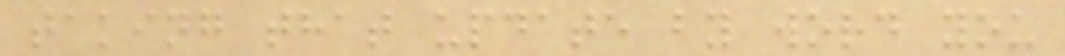taking that update by word you
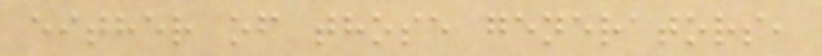either of those generators,
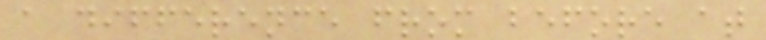a difference from before at
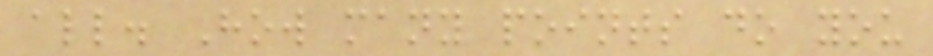all. How many points do you
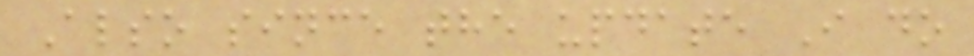Also since the update I do
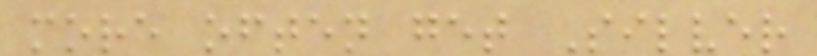more often get Silver
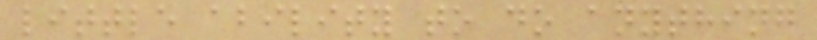little ability to do anything
